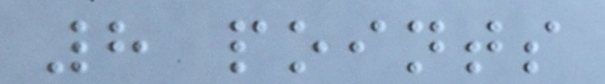8 points
